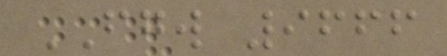FGW 9666
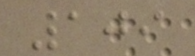109
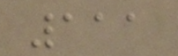111
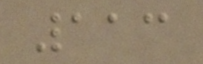113
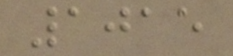1015
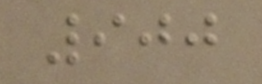900
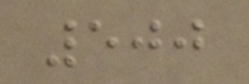500
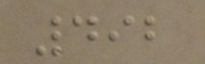492
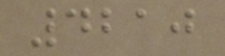4210
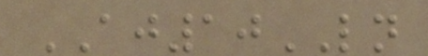AJ10LN
